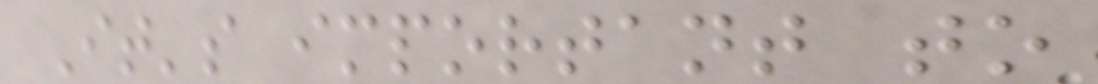It's important to
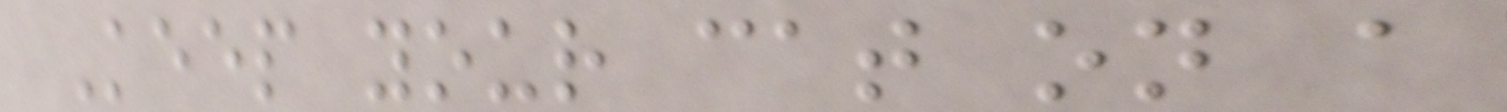Keep your cat on a
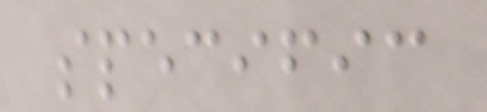specific
